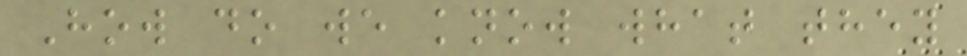How do we know what they
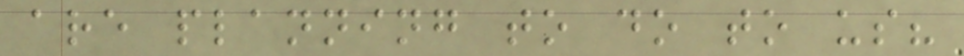are planning to do to us?
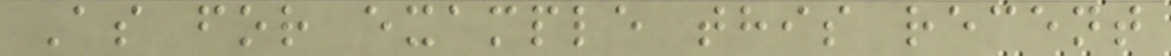As for example this recent
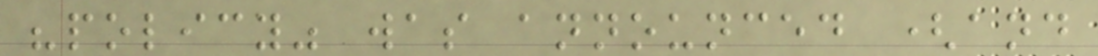"policy" was announced (and
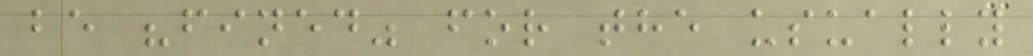be "fined" for the usually
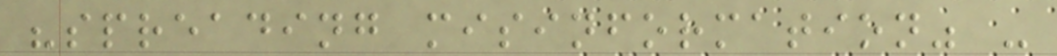"spreading misinformation" -
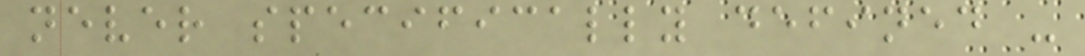never specifically defined -
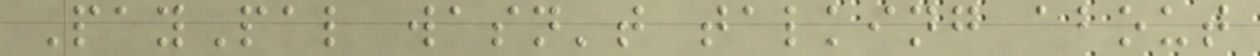PayPal wasn't talking about
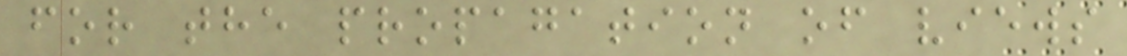for the propagation of views
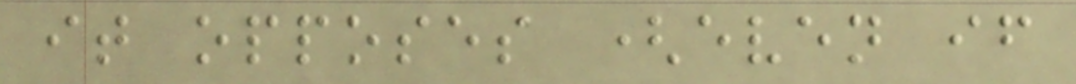it opposes (even if
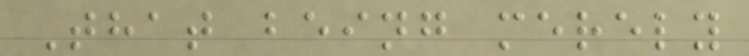That being merely
